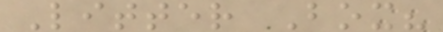Litter Box?
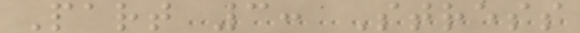Part 3: Stress
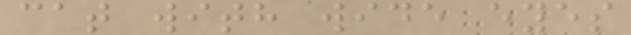cat with wide eyes
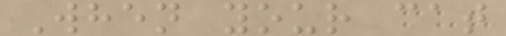When your cat
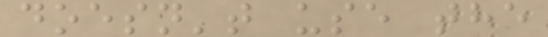doesn't use the
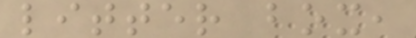litter box,
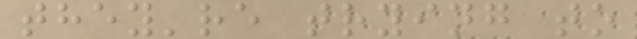they're trying to
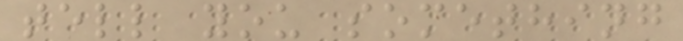tell you something
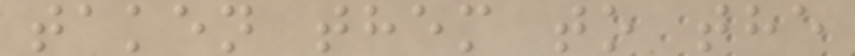taken them to the
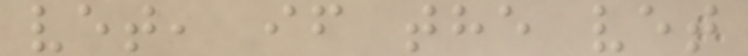vet, if the vet
